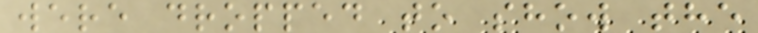were dropped to show the
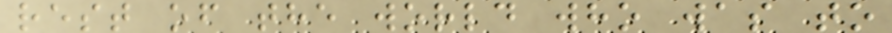rest of the world who was to
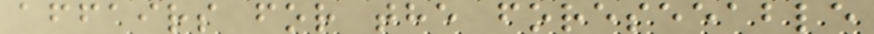affairs for the foreseeable
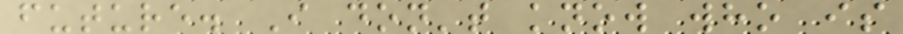future. I don't know who is
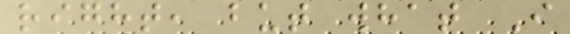right, but what I
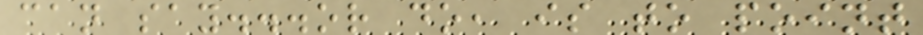can say...or do, is to point
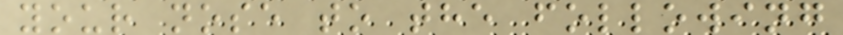your nose to the following
